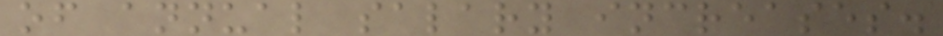of annual salary increases.
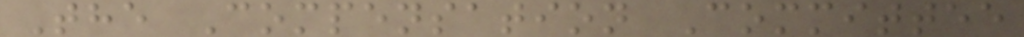The Compensation Committee
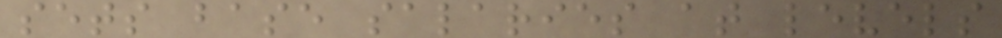sets base salaries at levels
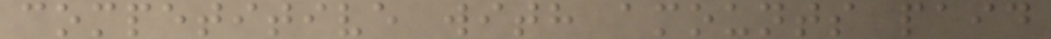competitive with amounts paid
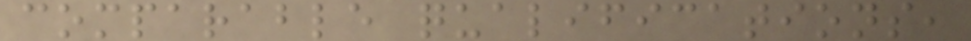comparable qualifications,
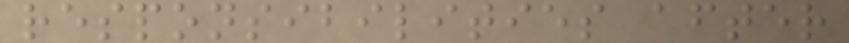responsibilities after
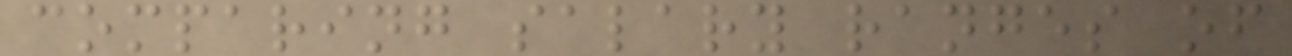comparing salary ranges of
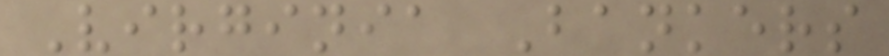Virginia Bankers
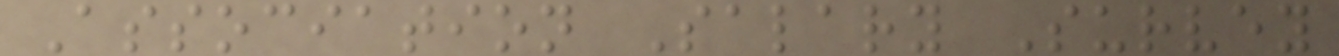Association Salary Survey
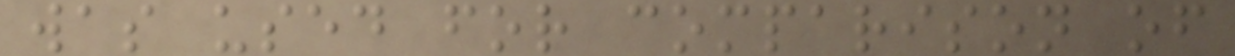was used for comparison of
